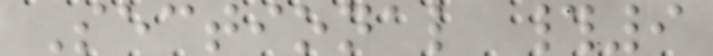Sectional #9
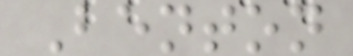Benton
